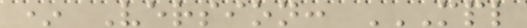* Version: MPL
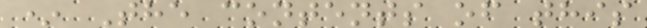* The contents of this
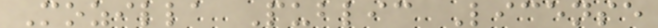Mozilla Public License
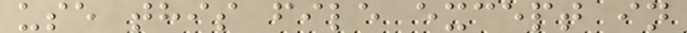use this file except in
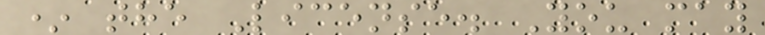* the License. You may
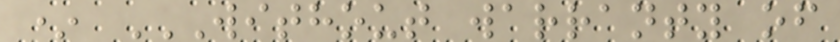* WITHOUT WARRANTY OF
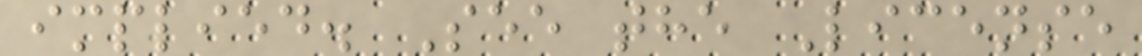implied. See the License
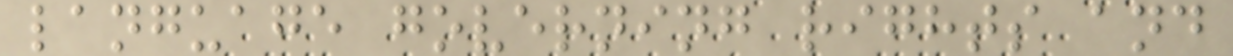language governing rights and
